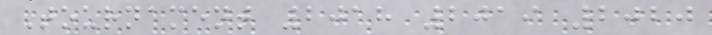Tournament 2018 2019 2020
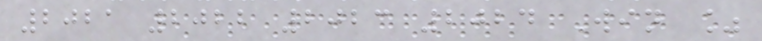2021 2022 2023 2024 Win %
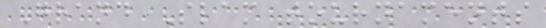Grand Slam tournaments
